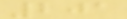201
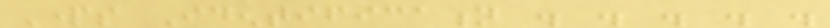Parts Identification . . . . .
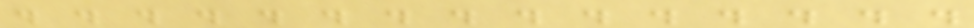. . . . . . . . . . . . . . .
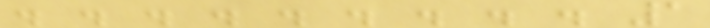. . . . . . . . . 1
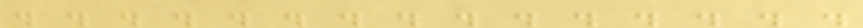. . . . . . . . . . . . . . .
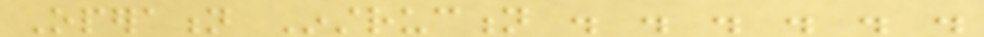Operation Instruction . . . . . .
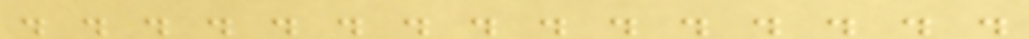. . . . . . . . . . . . . . .
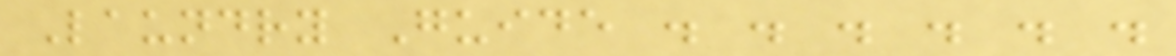Laundry Guide . . . . . .
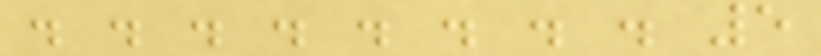. . . . . . . . 5
